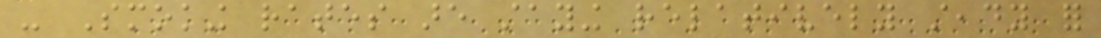- Smoking rates are staying relatively steady for
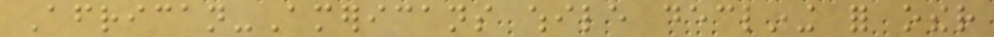African-Americans while declining for other
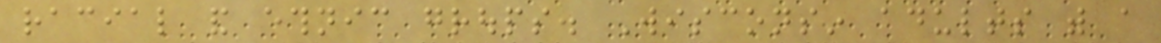racial and ethnic groups. Wisconsin adults with a
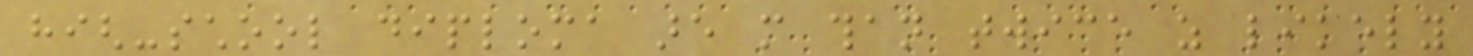high-school diploma are more than twice as likely
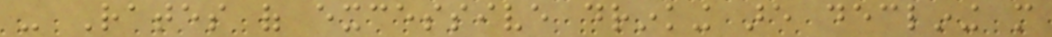- Rates of excessive drinking are declining more
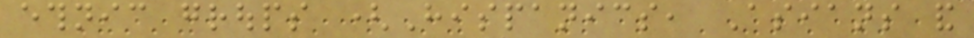ethnic groups (Hispanics, Asians and
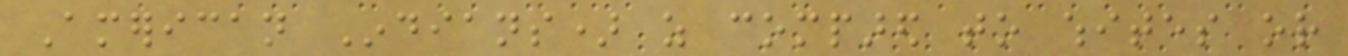American Indians) as compared to whites or
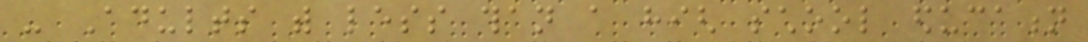- Adults with less than a high school education
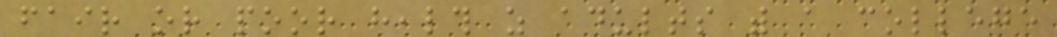fair or poor health as adults with a college
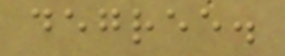degree.
